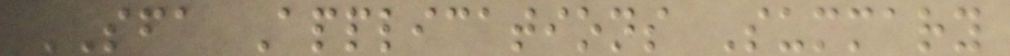SFA Applications Summary
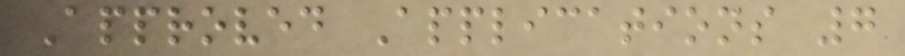Approved Applications 7
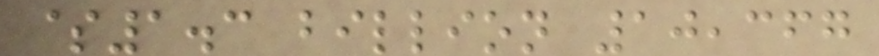$1.3 billion 10,367
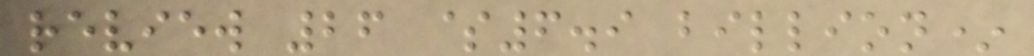review 26 $6.9 billion*
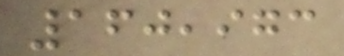160,973
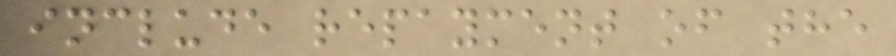include repayment of the
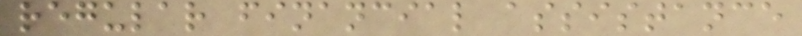regular financial assistance
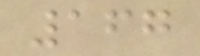167
